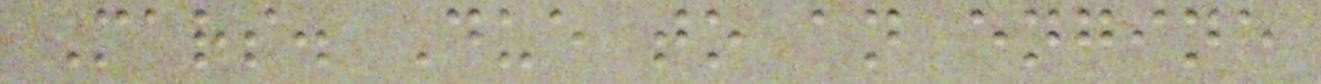Mars. Due to an engine
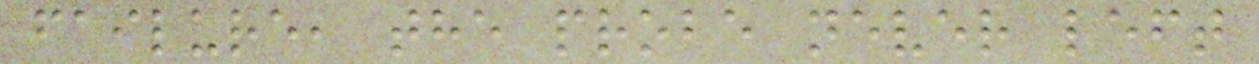failure, the probe never left
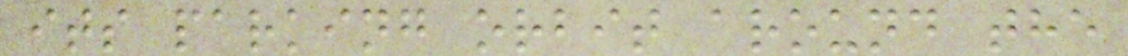its parking orbit around the
